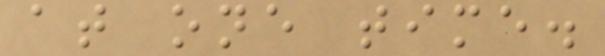at one time.
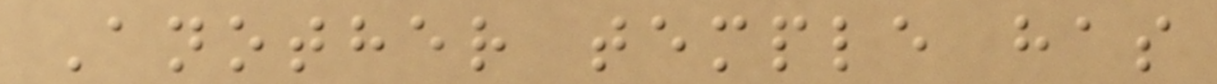Another temple has
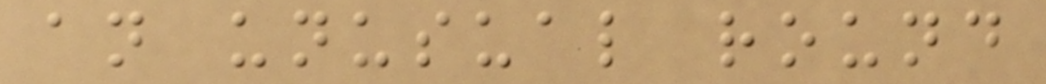an unusual round
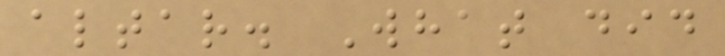altar. What did
